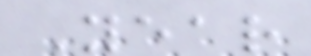Year
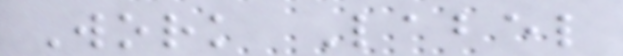Work Label
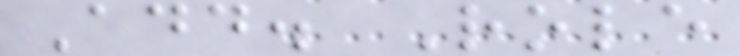Add. Role
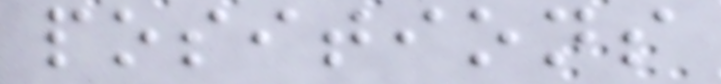positions
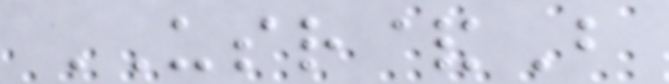USR&B
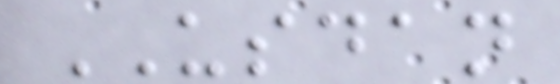USDAN
